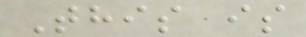This is
